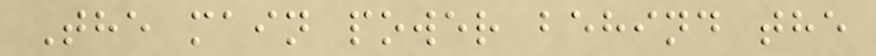The main power behind the
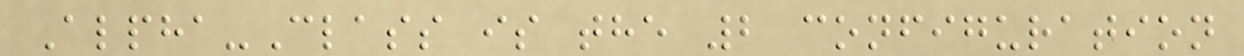Alpha-Class is the 2 configuration
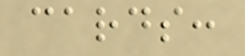cards:
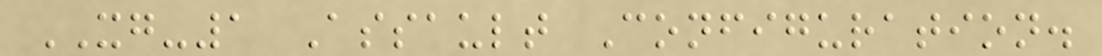XG-1 Assault Configuration.
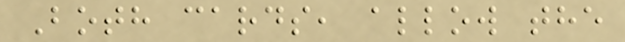Both cards, allow the
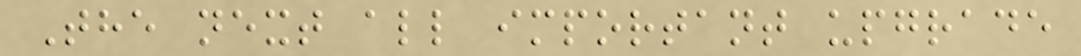The next all important upgrade
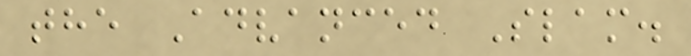the Advanced Slam.
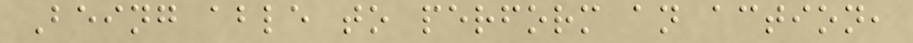Being able to perform an action,
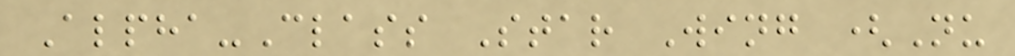Alpha-Class Star Wing (Nu
